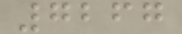7267
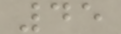45
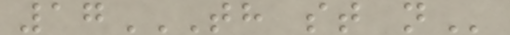17TH ST N
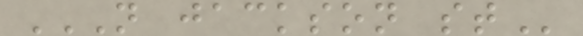N JACKSON ST
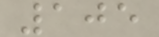105
